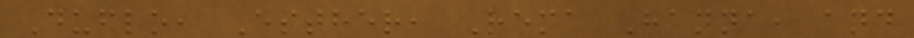Duflo, Esther, Rema Hanna, and
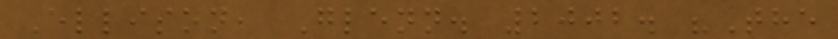Ellison, Glenn. 2002. "The
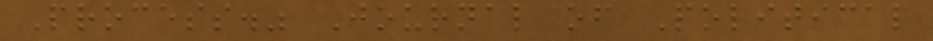Process." Journal of Political
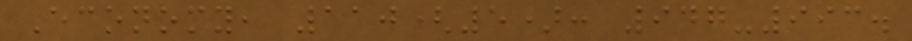Economy, 110(5): 947-993.
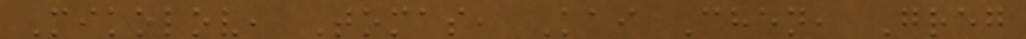Mikolov, Tomas, Kai Chen, Greg
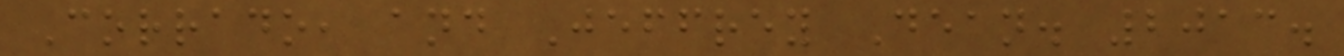Corrado, and Jeffrey Dean. 2013.
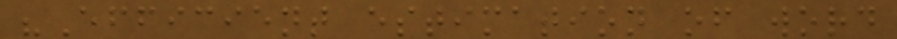"Efficient estimation of word
